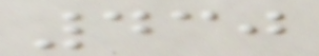430
